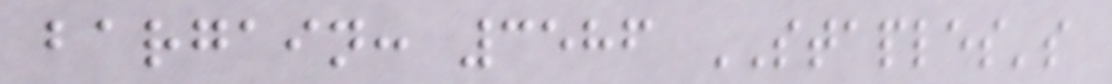bargain: 3586 STAPLES's
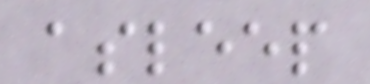asleep
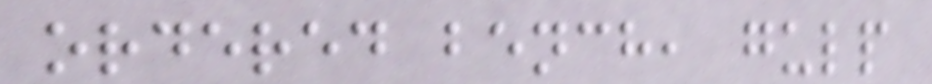ordered bench, gulp
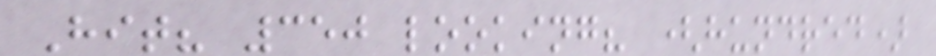Hit? 350 looking? (hundred)
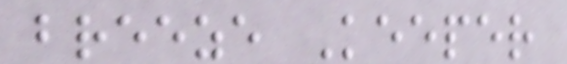breeze Keeper
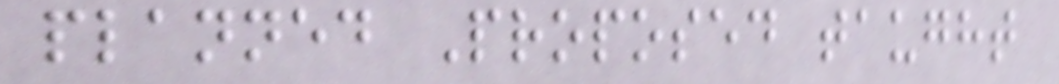planned Proposed taught
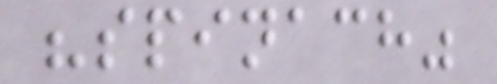"spinach"
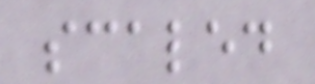scaled
